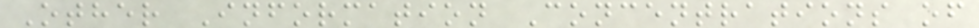Other Information Concentrations of
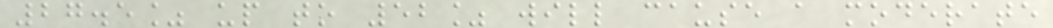27.5% up to 52% will cause a moderate
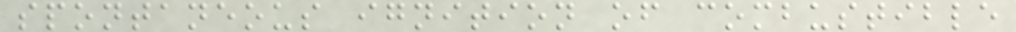spontaneous ignition of combustible
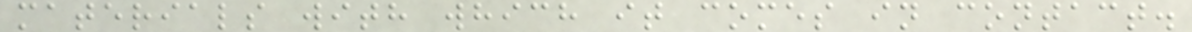materials with which it comes in contact.
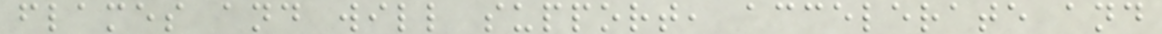flames and will support, accelerate and
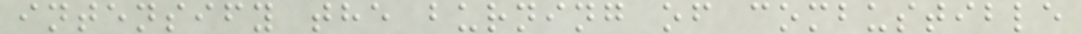intensify the burning of combustible
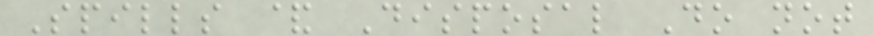Spills & Disposal Do not
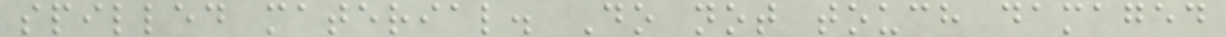spilled material. Do not touch damaged
